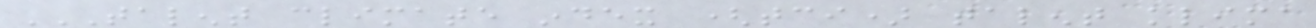TALENT CLIMATE INDEX (TCI) TALENT KLIMA
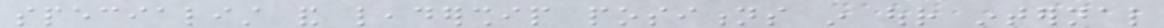specialist and leadership positions in our internal
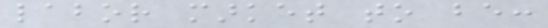labor market to be:
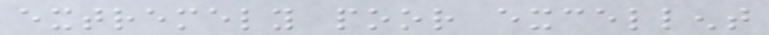extremely poor excellent
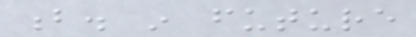b. in future
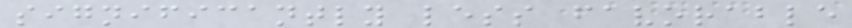significantly less favorable
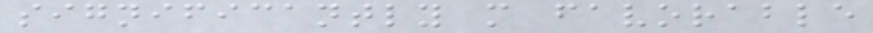significantly more favorable
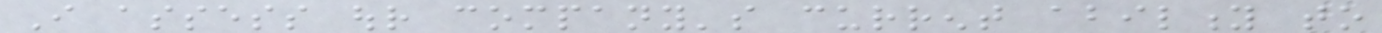I assess our company's current ability to
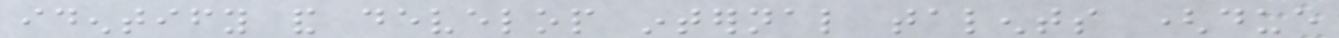identify and develop internal talents (due
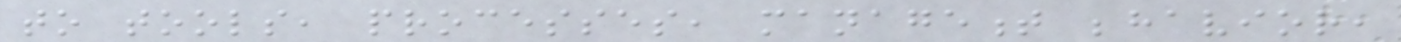to tools, processes, management behavior,
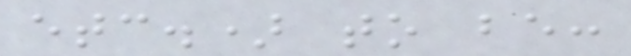etc.) to be:
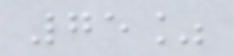75%
